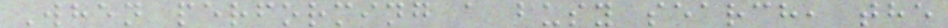When performing a busy search, the
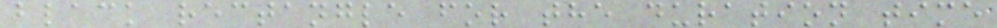black rectangle for the duration time
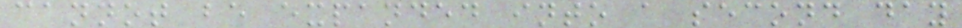cannot be expanded into a second day
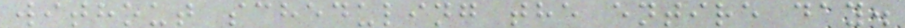without scheduling the entire day.
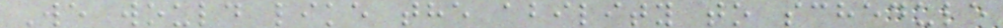We would like the ability to schedule
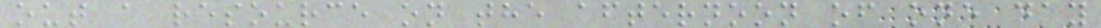out a resource on the afternoon of one day
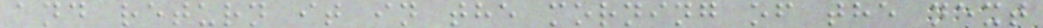and return it in the morning of the next
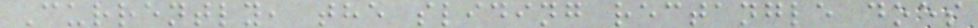Currently, the sliding rectangle does
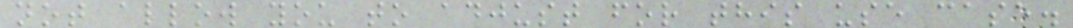not allow you to adjust for this use case.
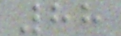88
